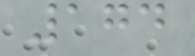174
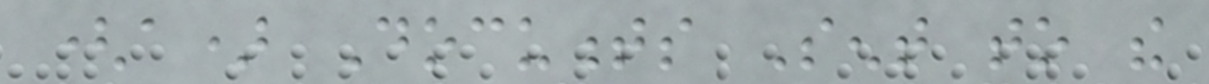(a) Documents Sent to the
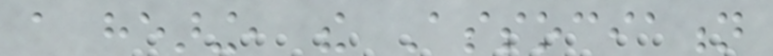a hearing, the Association
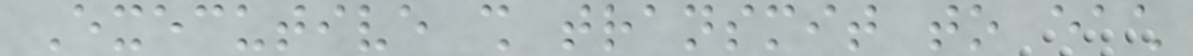Executive shall transmit to each
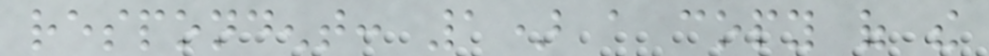respondent: 1) a copy of the
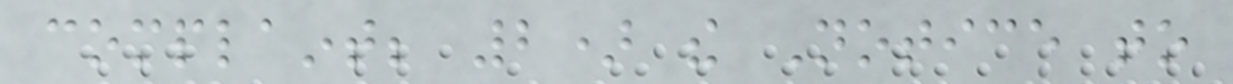complaint; 2) the Notice to
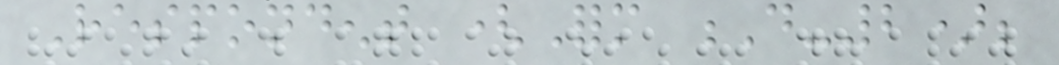Respondent (Form D-2);
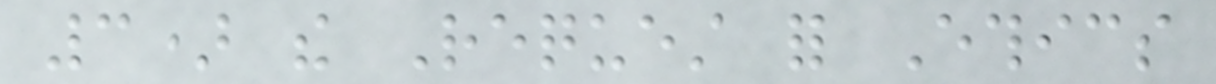3) the Request for Ethics
